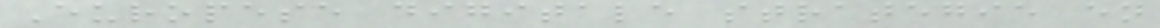Europese digitale strategie en
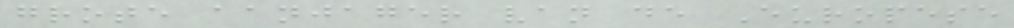grote aanjager van de Europese
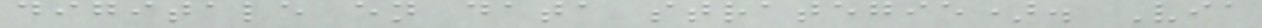digitale en data strategie). Via
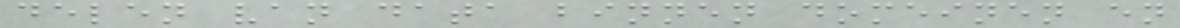delen van data binnen domeinen en
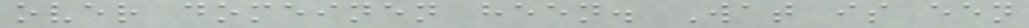over domeinen heen. Wat is een
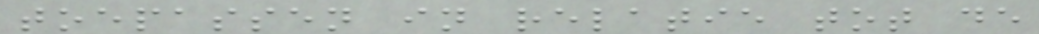toepassen in relatie tot de
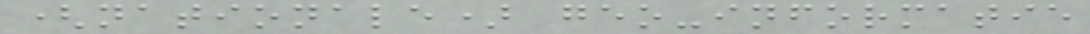(nationale) geo-informatie
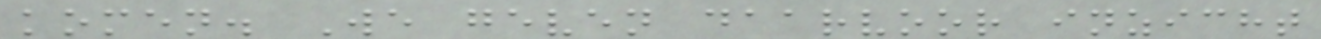komen. We geven daarvoor inzicht
